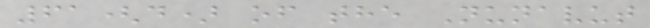61(d) of the Nunavut
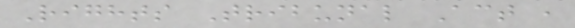Rights Tribunal Act ,
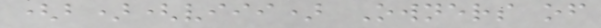(b)(viii) Owners of
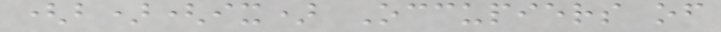(b)(ix) Occupiers of
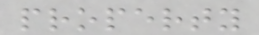property
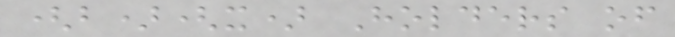(b)(x) Holders of
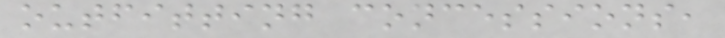outfitting concessions,
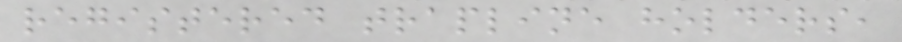registered trapline holders,
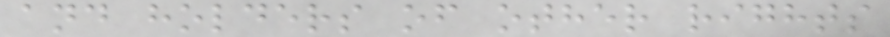and holders of other rights
